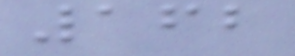162
